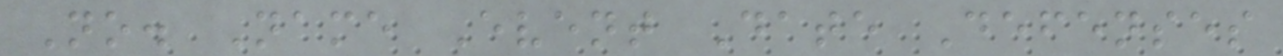No. Name Event Date Defenses
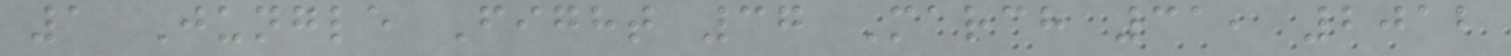1 Jungle Fight 37 March 31, 2012
